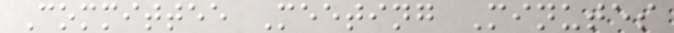Committee Meeting Minutes
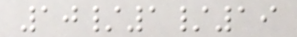10/1/19
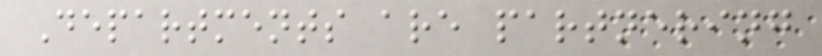Departments are partnering
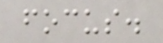focus.
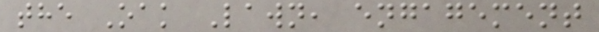the Oak Lawn, engagement
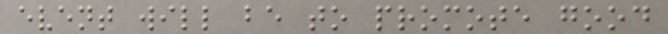event will be to promote good
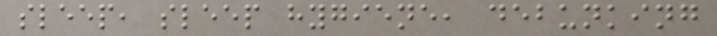sleep, sleep hygiene, debunking
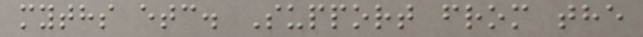myths etc. Support from the
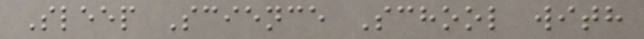Sleep Science School with
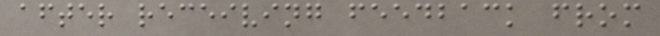after receiving feedback from
